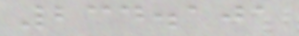234.101
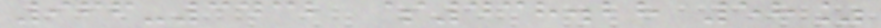966-3432 $438.28 58%
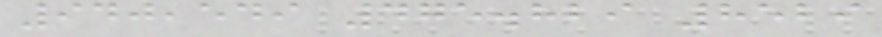940,549 475.829 8529
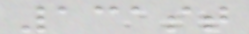131st
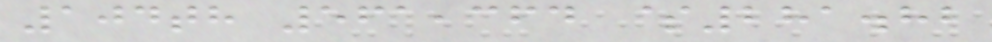104th 561,364 $281.82
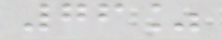76%
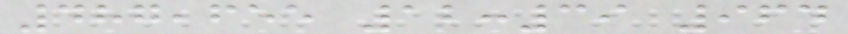487,655 12:39 964
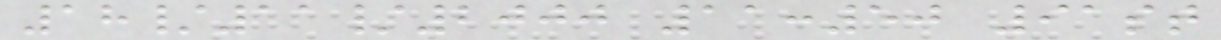18/11/2000 11:50 91st
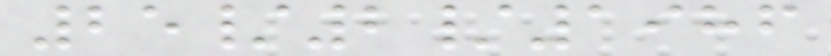25/2/1986
